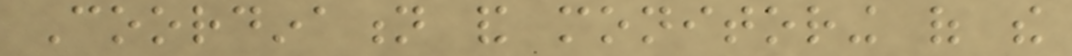Coordination and monitoring of the
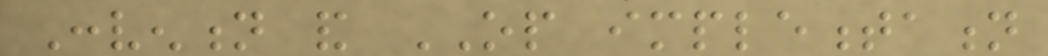Convention and OP implementation
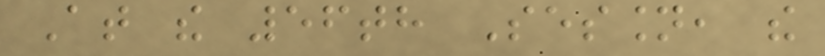At the 56th Session, the
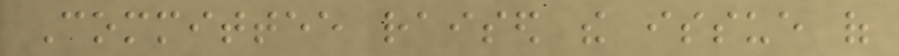Committee raised the issue of
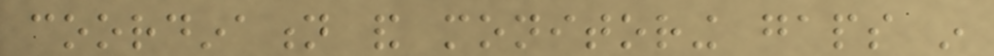coordination and monitoring gaps in
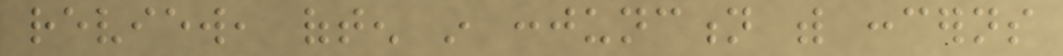review, often in conjunction with concerns
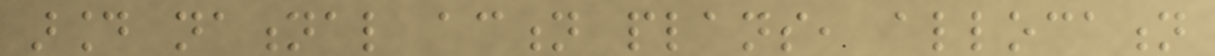around national action plans, allocation
